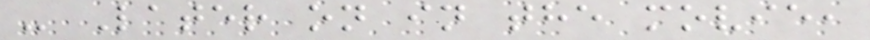- Later on in the movie,
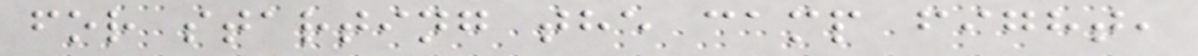for starting the camp fight,
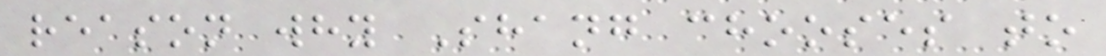reason why Shang chooses to
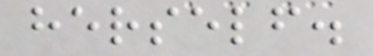herself.
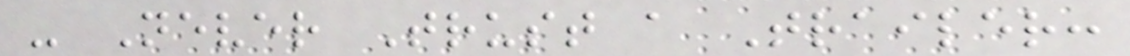- Never Trust a Trailer:
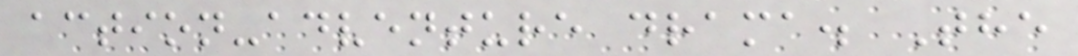action-adventure drama. The
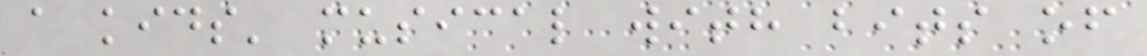a kids' musical with bits of
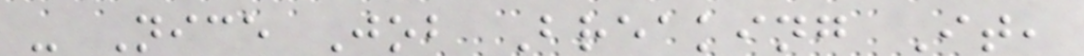- Nice Job Breaking It,
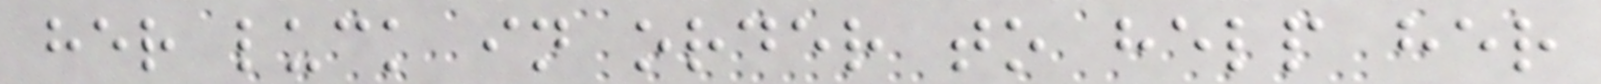her luck in order to help her
